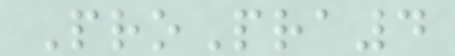ProPra4
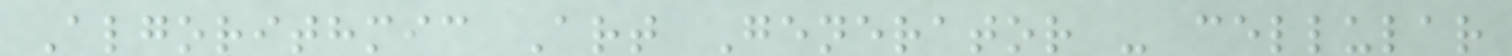Algorithmic Art Generator - cellular
